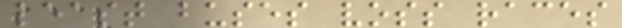least buses voss races
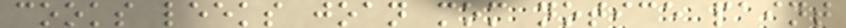cooks leeks joan mom notice paint
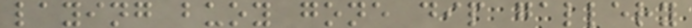laying buoy gone dip gallery
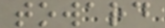toward
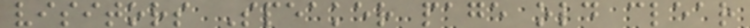visitors Speaker page old clear
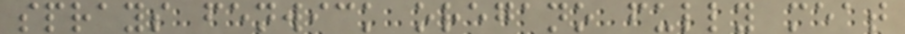sprays fenwick oregano fully meat
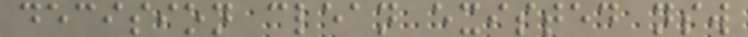decision clean existed nsw
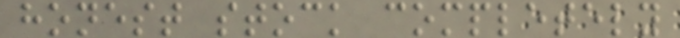honest stock completely
